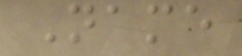Name
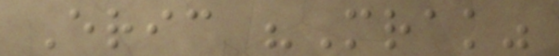Eric "Mrak"
